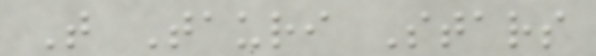T Tauri Stars
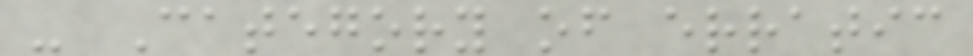- Category of erratic
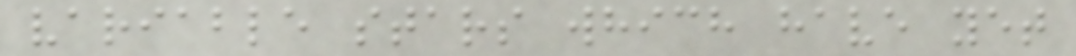variable stars which have yet
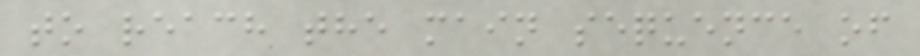to reach the main sequence of
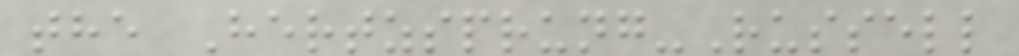the Hertzsprung-Russell
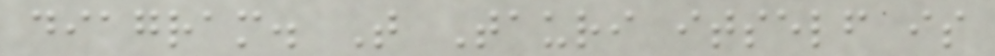diagram. T Tauri itself is
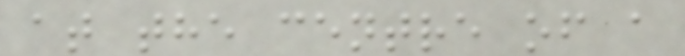at the centre of a
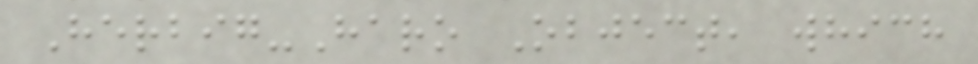Herbig-Haro Object, which
